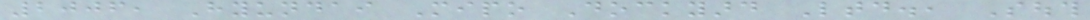2006, Hyundai Mipo Dockyard Ltd., South
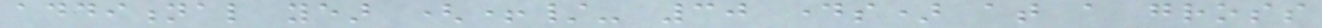additional year (+/- 30 days) at a gross
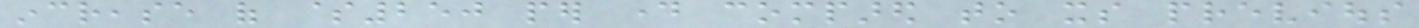increase of $250 per day compared to its previous
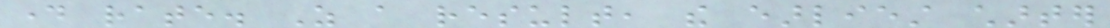day rate. As a result, the earliest charter
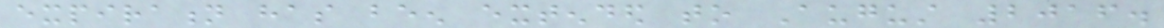expiration has been extended to August 2016.
